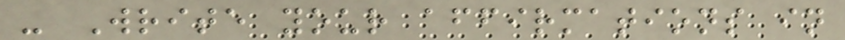- Write your affirmations in
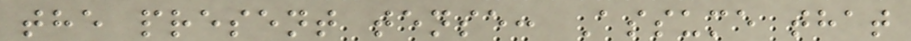the present tense: Assume that
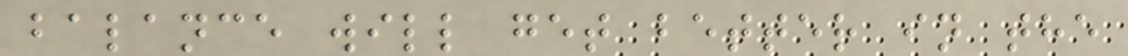balance will get better in the
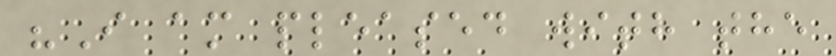"I am pleased with the
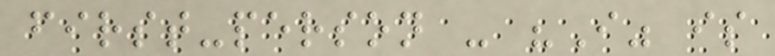first-person - "I" is
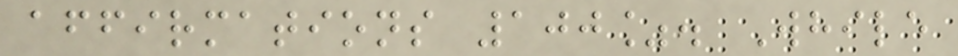affirmations 100%. While
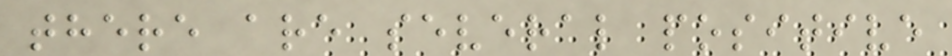there are several positive
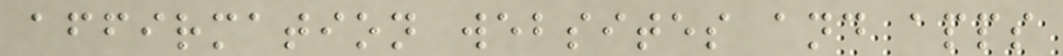affirmation websites and apps
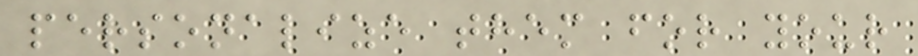personalize them for your
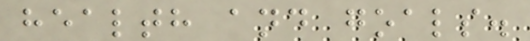health and goals.
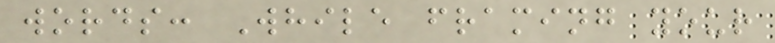words: While framing your
